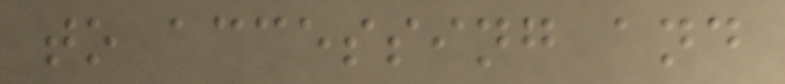to accessing and
